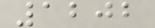1202
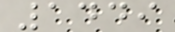1449
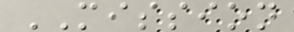MISSION
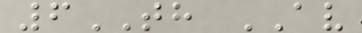6TH AV
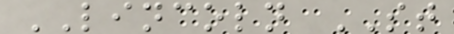LINCOLN ST
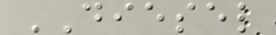DIESEL
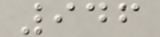946
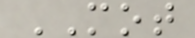MOT
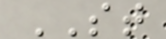ST
